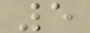5
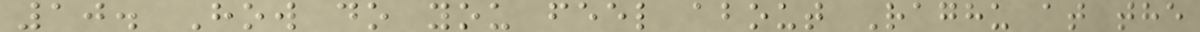10. How do you feel about Raghu at the
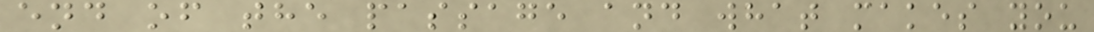end of the passage and what makes you
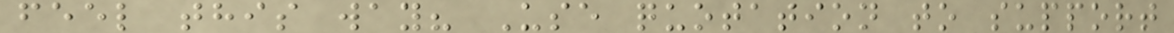feel this way? Use quotation to support
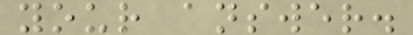your answer.
